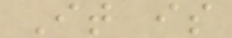It is
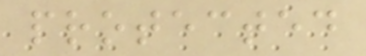protected
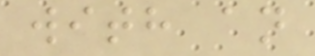with an
